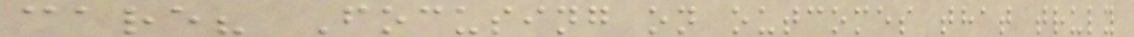care? Focusing on outcomes that truly
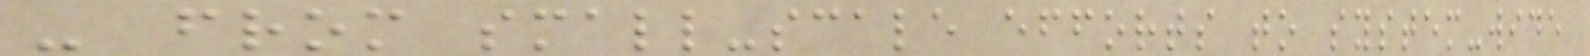- from small-scale efforts to system-wide
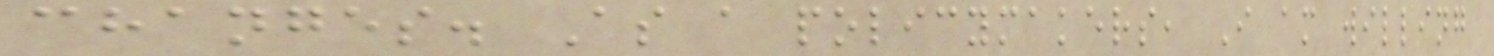changes. As a policymakers, I am willing
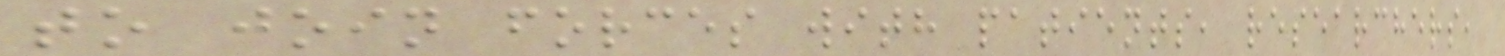to join forces with patients, researchers,
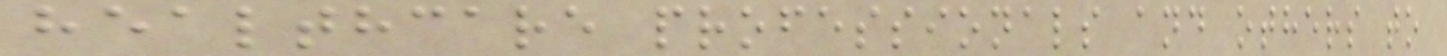healthcare professionals and others to
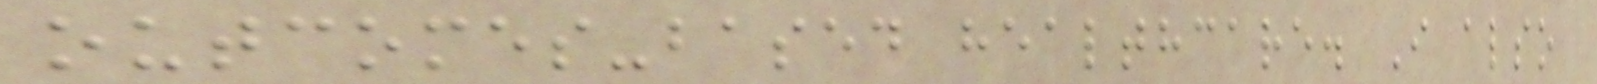outcomes-based healthcare. I also
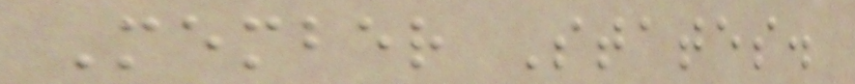Member States.
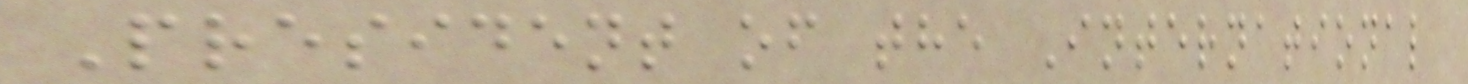President of the International
